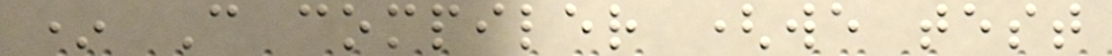* C compiler (we test
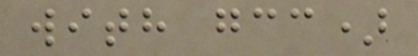with gcc)
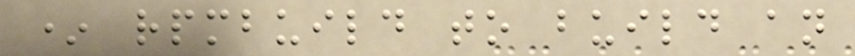* rpmbuild to build an
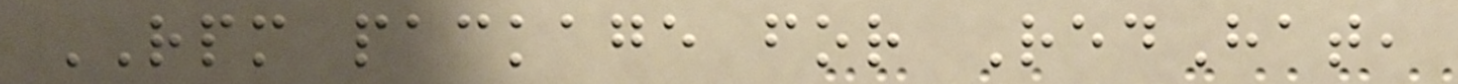RPM package for RedHat,
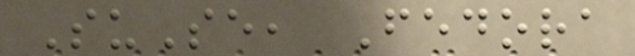SuSe, Fedora
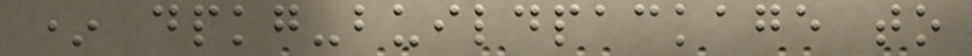* dpkg-buildpackage to
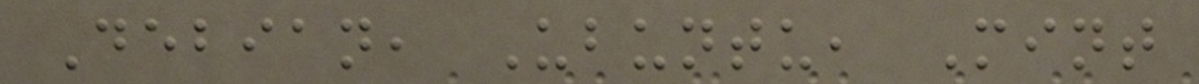Debian, Ubuntu, Mint
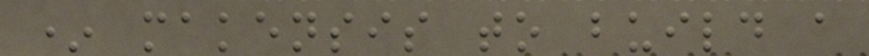* makensis to build a
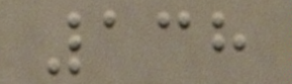138
